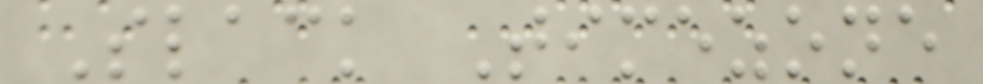Slack Timezone
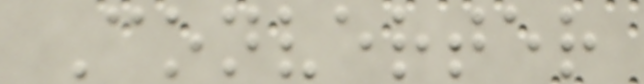Converter
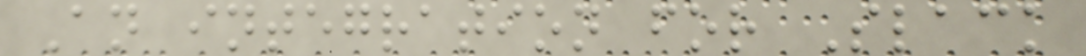An integration for Slack
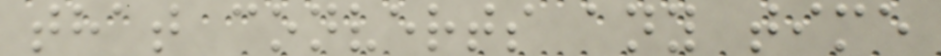that converts any time
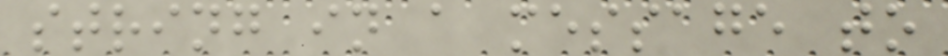string in a message to
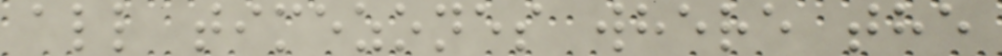all timezones where the
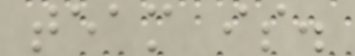team is.
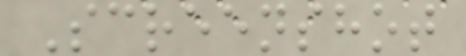Screenshot
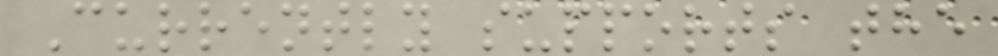Currently supports the
